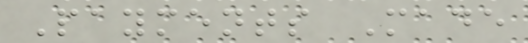Payments Made
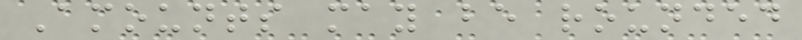Amounts may be rounded
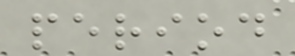period
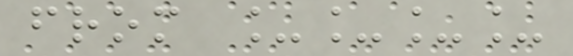from ____
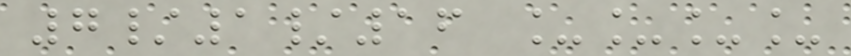7/1/16 ____
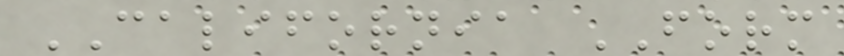CALIFORNIA FORM
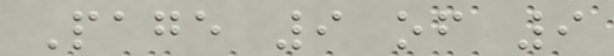Page 9 of 9
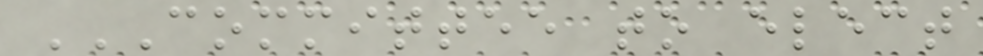COMMITTEE TO ELECT
